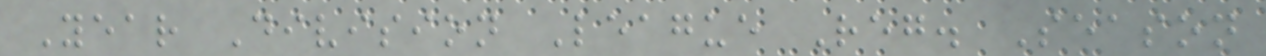Year Division League Reg. Season
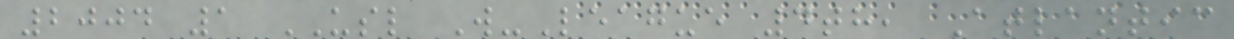2004 1 USL W-League 4th, Atlantic
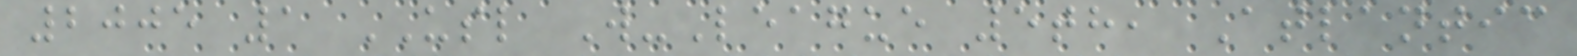2005 1 USL W-League 5th, Atlantic
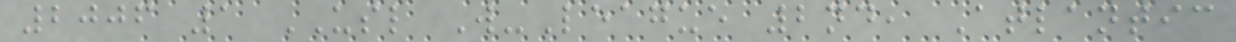2006 1 USL W-League 2nd, Atlantic
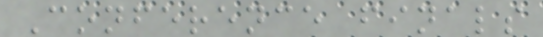Conference finals
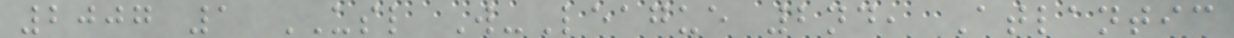2007 1 USL W-League 2nd, Atlantic
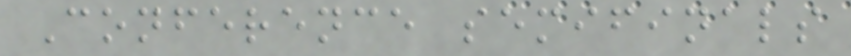Conference semifinals
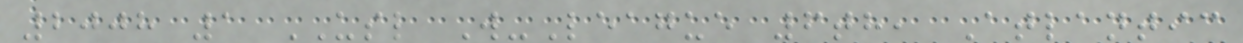2008 1 USL W-League 6th, Atlantic
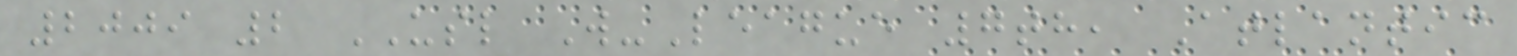2009 2 USL W-League 7th, Atlantic
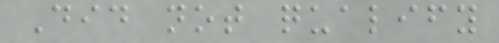Did not qualify
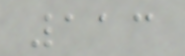113
